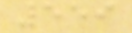559
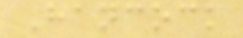Hancock
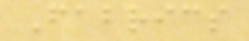Fabrics
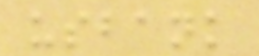usbank
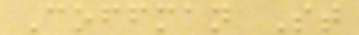Coffman St
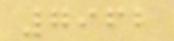7962
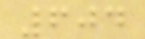604
